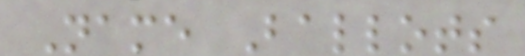Name Ballots
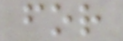for
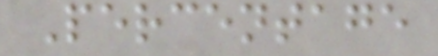Percentage
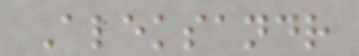Aleksandr
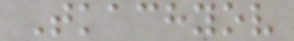Tkachyov
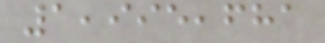1,995,681
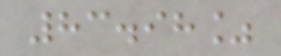83.98%
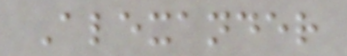Alexander
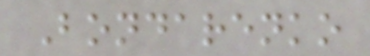Bondarenko
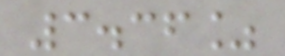3.36%
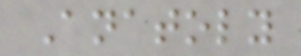Anatoly
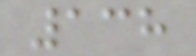138
